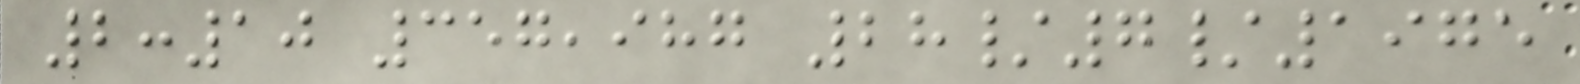2:10 357,987 28/7/1975
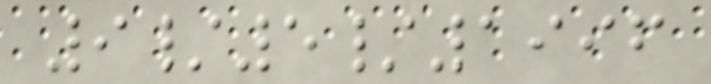9/5/1996
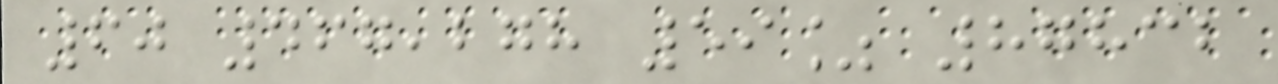60 467,278 59% 87832
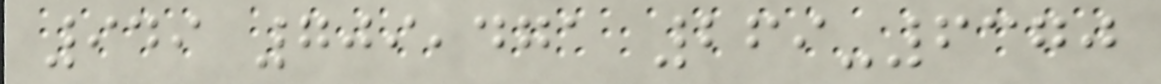949 709,471 269-6370
